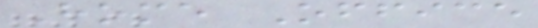Home Office
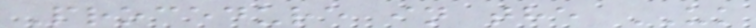Procedure in the UK
